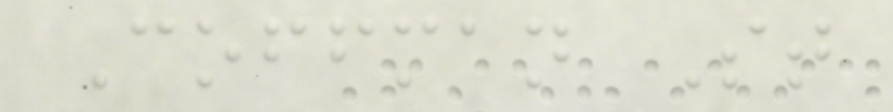Coffman St
